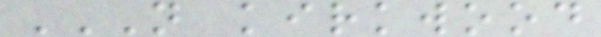N KIRKWOOD
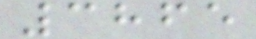3865
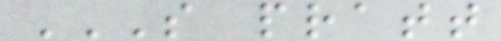S PRATT
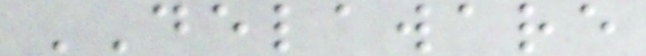DELAWARE
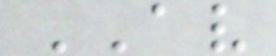AV
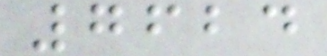7624
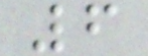6
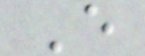E
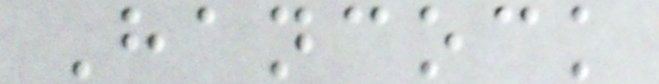Hancock
